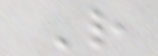R
